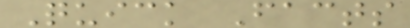Quick Facts
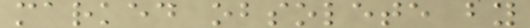marked obsolete by
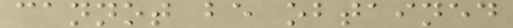cannot be obtained
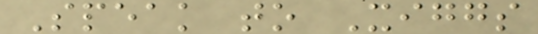Speak to Xiggs
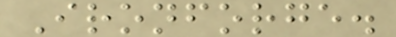Ironforge.
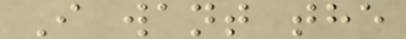I want the
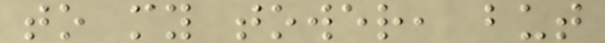to my tower, but
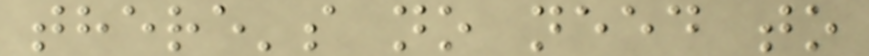there's no need to
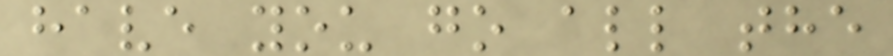have you go all the
